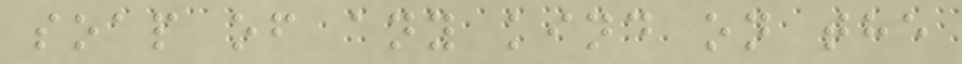soap of any kind on the
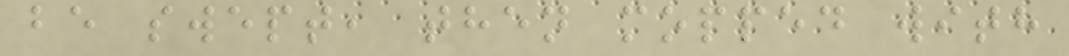be swept, then mopped with
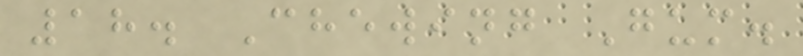18. Chewing Gum.
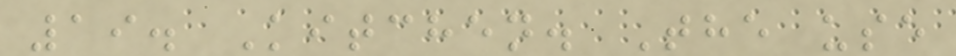19. Kitchen. The use
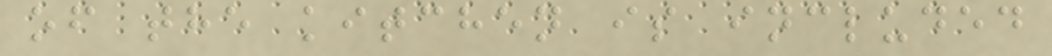of the kitchen is included
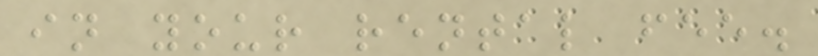in your rental fee.
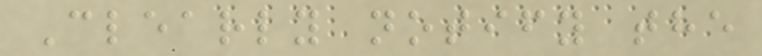Clearly notify the
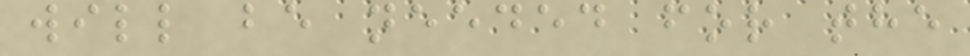will be needed for the
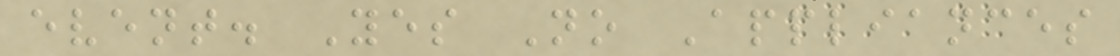event. Yes No Appliances
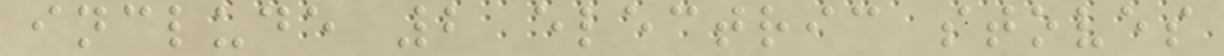include 2 electric stoves
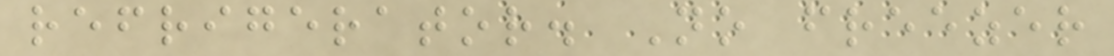refrigerator. No freezer
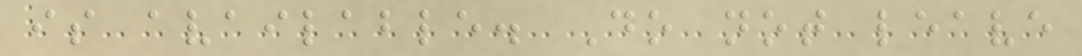is available. Do not leave
